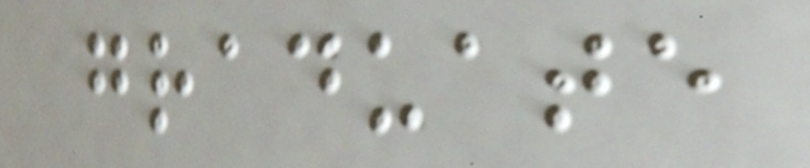graduate
